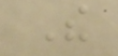The
